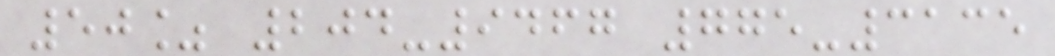50% 204-9467 775-3135
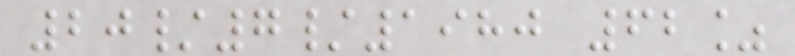20/7/1980 62%
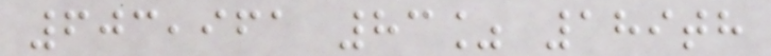603,961 83% 189th
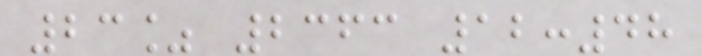23% 2363 12:48
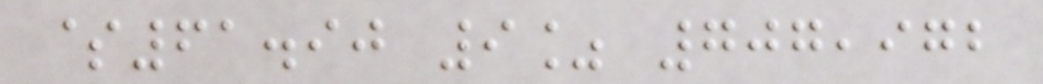$61.90 9% 707,972
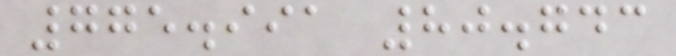775.991 80.743
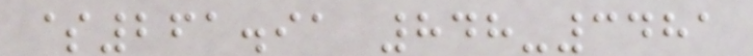$261.91 848-3481
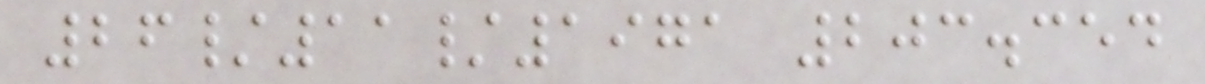26/11/1971 203.354
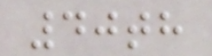40th
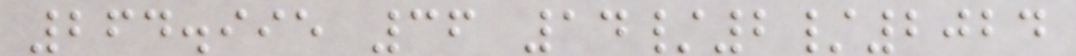264.995 36 14/2/2024
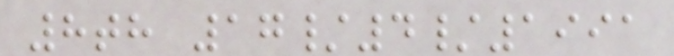8th 17/4/1991
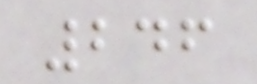246
